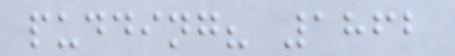pudding? 1862
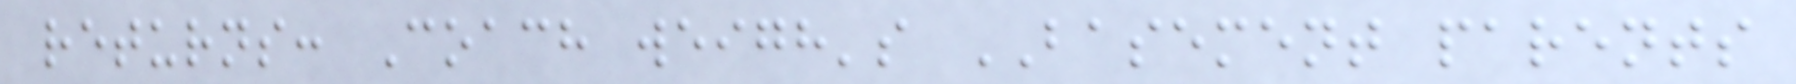returns: Coach weigh's BASEMENT parents
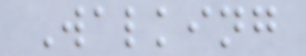Walking
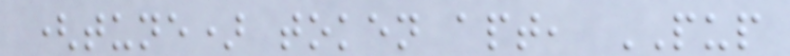(tune) token apt, PUP
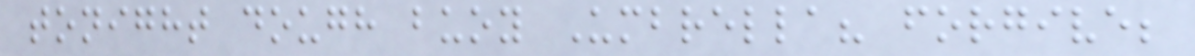tonight dough buoy Umbrella? forgive;
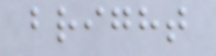bright
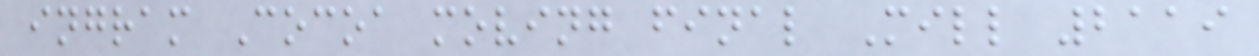ingram Cocoa moving final Mill 2119
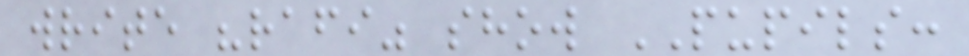write "rafi" show PUPILS:
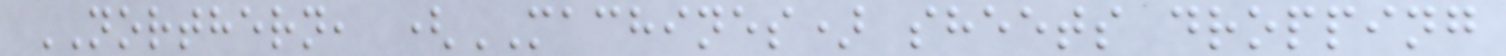NORTHERN, (MACHINES) sheets dropping
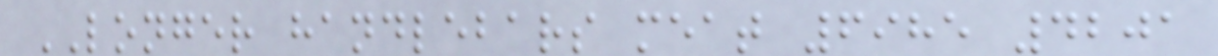LONGER handlebars meat 6985 4201
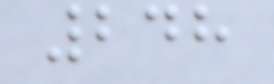248
